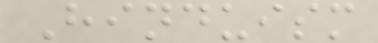Hinduism
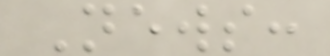News:
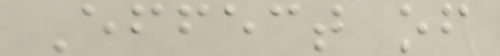Effect of
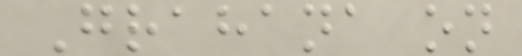Grahana on
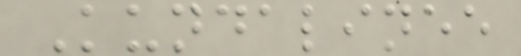Kundalinee
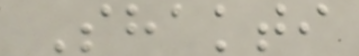Shakti
